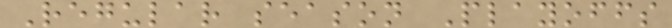Regular season Playoffs
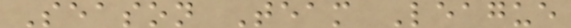Season Team League
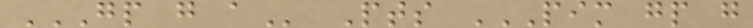GP G A Pts PIM GP G
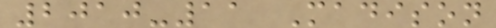2010-11 Madison
